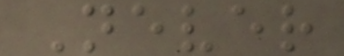Never
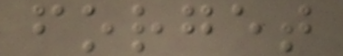forget
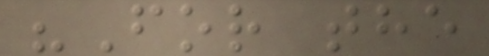"For the
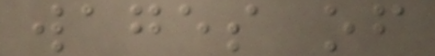wages of
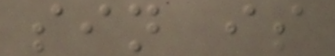sin is
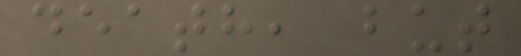death, but
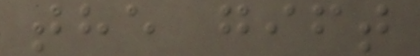the gift
